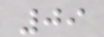09
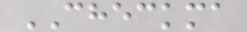CHECKMA
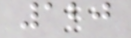120
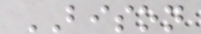BISON
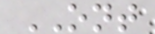ONT
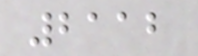2112
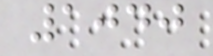1040
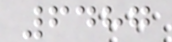6487
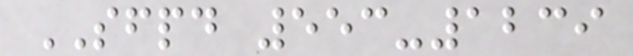SFPD 553-1239
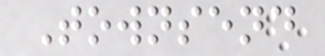Townsend
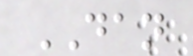DAN
